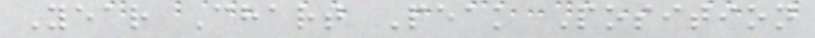Year Chart Peak Position
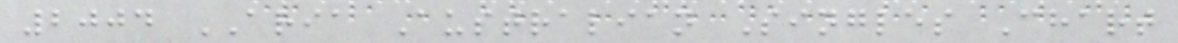2004 ARIA Australian Singles Chart
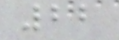22
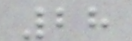28
